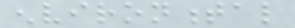environmental
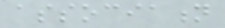association
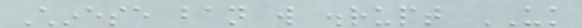Chinese ban will disrupt UK
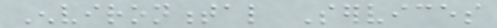Environmental Services
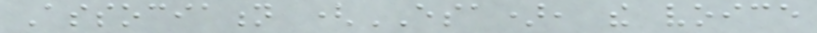Association (ESA), the voice
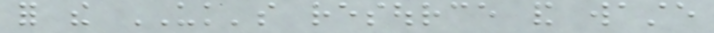for the UK's resource and waste
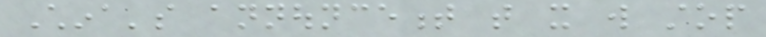China's announcement that it will stop
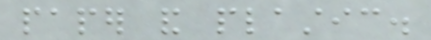paper and plastic.
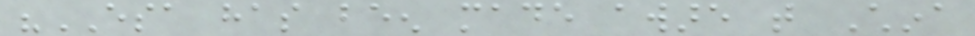"ESA has been made aware that China
